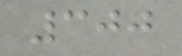300
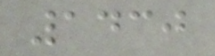1430
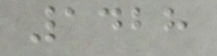1428
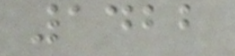1422
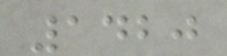1420
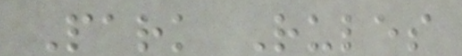Park Rules
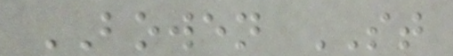BOWEN ST
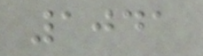1041
